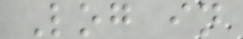Log in
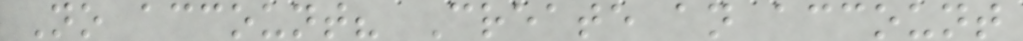No account? Create an account
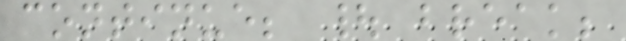continue; | break;
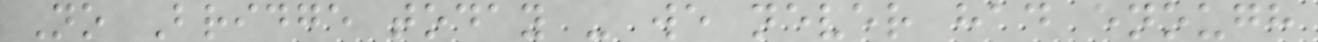No Bridge today - we never had enough
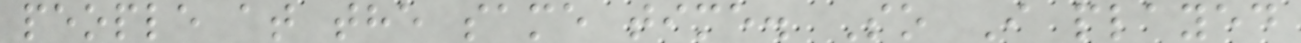people at the same time. So I played
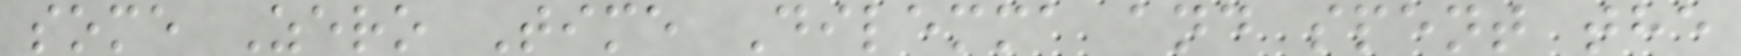some Zero Time Dilemma and spent the
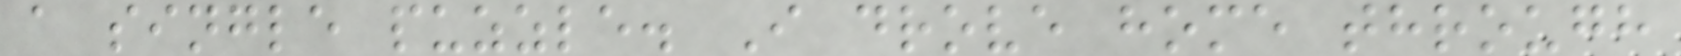a single puzzle. I drove home through
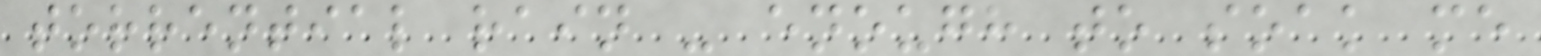torrential rain - enough to soak me
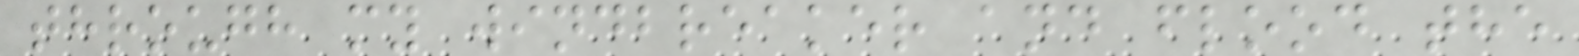through my windbreaker and flood the
